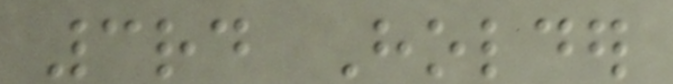3rd Holder
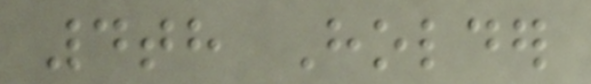4th Holder
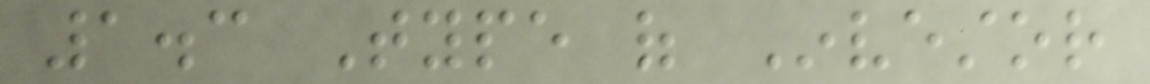1.3 Type of Investor
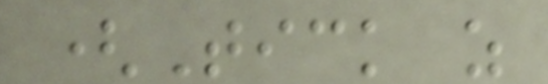(Tick as
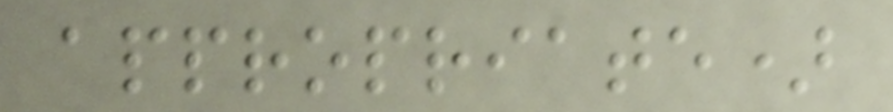appropriate)
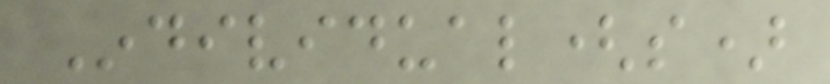Individual(s)
